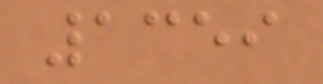1359
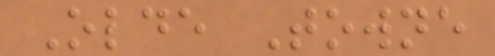Olde Towne
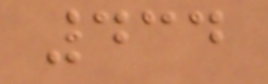434
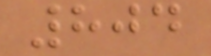804
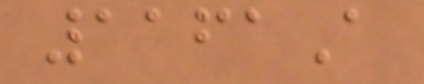1161A
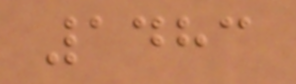1483
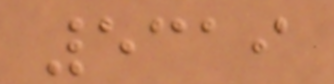5319
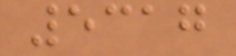5317
